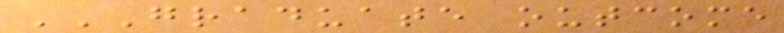GRADUATE OUTCOME
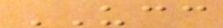UCC
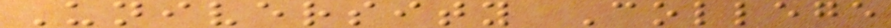University College
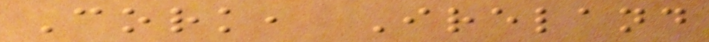Cork, Ireland
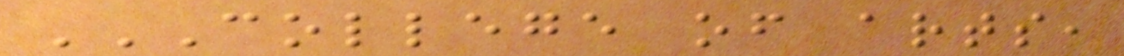COLLEGE OF ARTS,
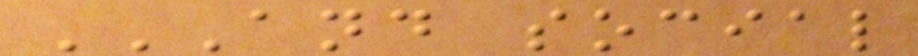AND SOCIAL
